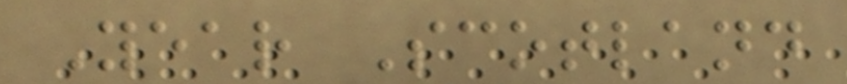Year Scotland
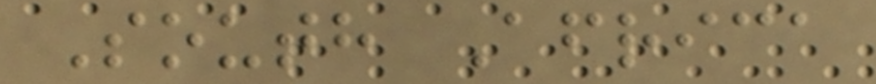South Africa
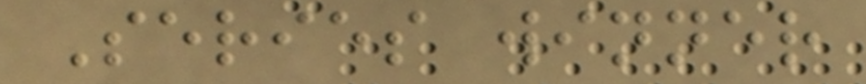Series winner
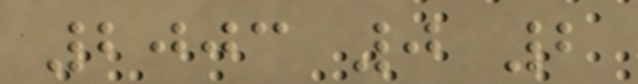2003 0 2
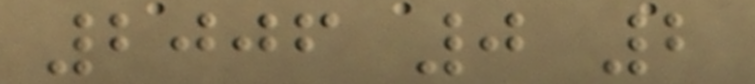2006 0 2
